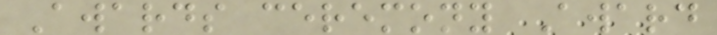Awards ceremony Award
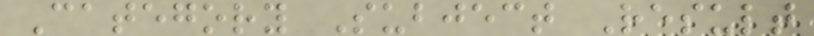Category Subject Result
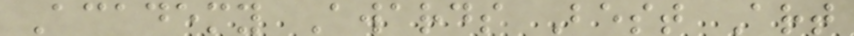Academy Awards Best Art
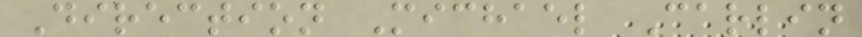Direction Michael Carlin
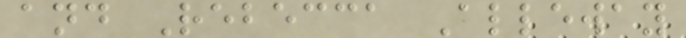and Rebecca Alleway
